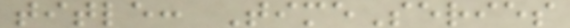title: TimeSeries
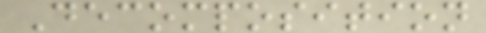Decomposition
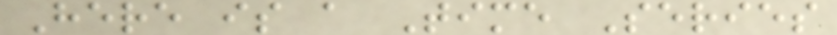Here is a Time Series
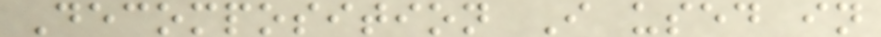Decomposition I used in
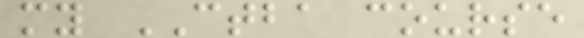my CTBA course
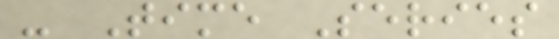- Time Series
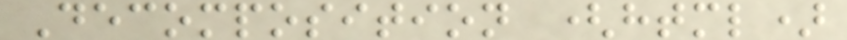Decomposition (html)
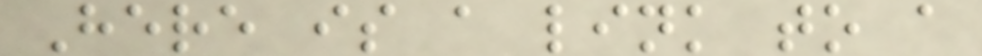Here is a link to a
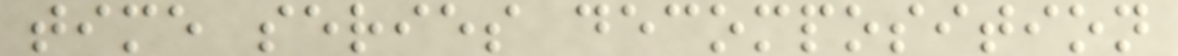time series decomposition
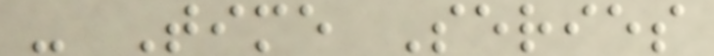- Time Series
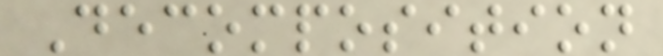Decomposition
